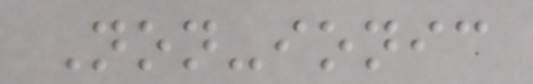Non-ionic
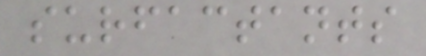surfactants
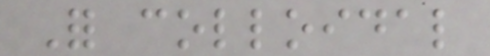For colloidal
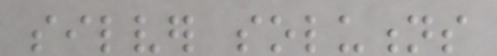silver solutions
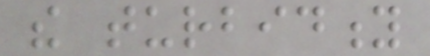the turbidity
